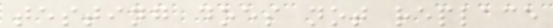testing does not replace
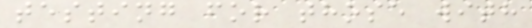testing for those with
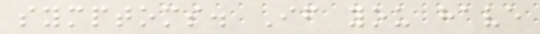symptoms. If you have
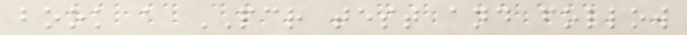book a PCR test and follow
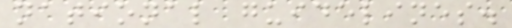national guidelines.
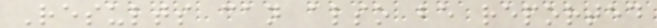Results can also be reported
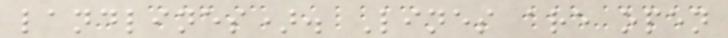landlines). Lines are open
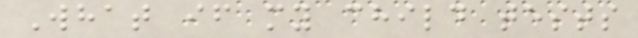What if my child tests
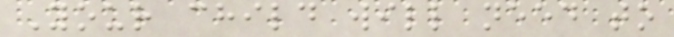Your child will need to
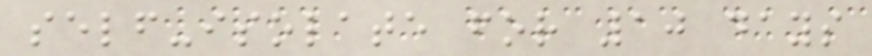self-isolate for 10 days
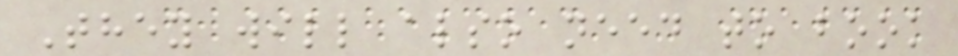They will also need to book
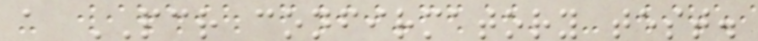a PCR confirmatory test.
